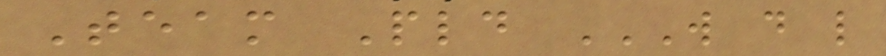Team Pld W D L
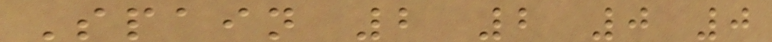Spain 2 2 0 0
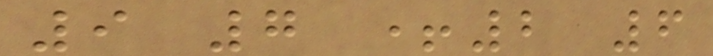9 7 +2 6
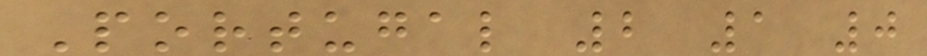Portugal 2 1 0
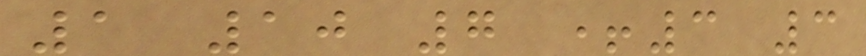1 10 7 +3 3
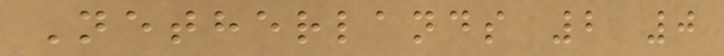Netherlands 2 0
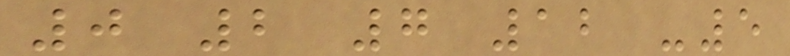0 2 7 12 -5
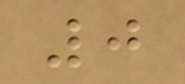0
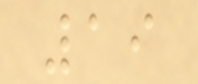19
